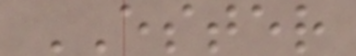ESTER
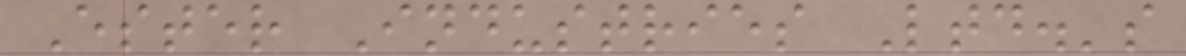Ester Industries Ltd.'s
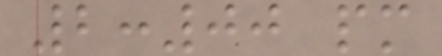2:00 pm
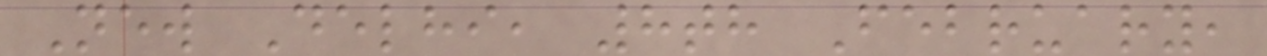New Delhi, 8th February,
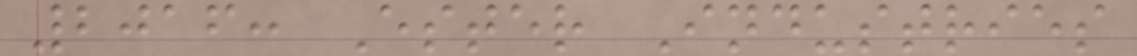2016: Ester Industries
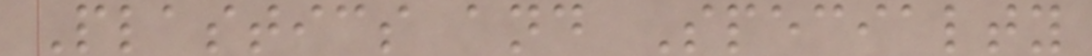Plastics and Specialty
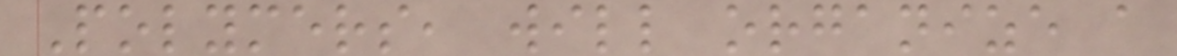Polymers, will organize a
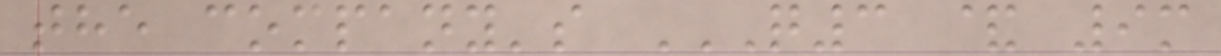the company's Q3 & 9M
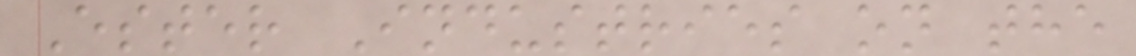Ester Industries on the
